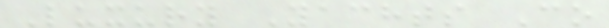Luxury Yachts Co
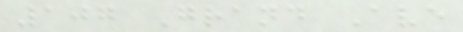107 Grand Ave
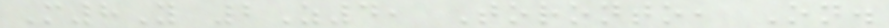M8Y 2Z4, Toronto, On.
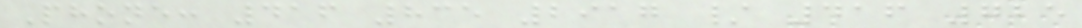Phone: 416 835 2917 / 416 725
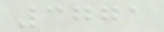3771
